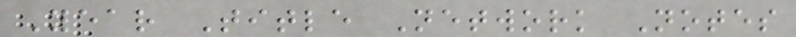Year Title Network Notes
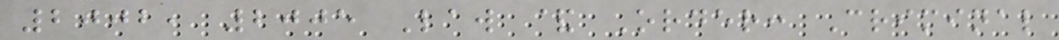2002, 2005 Law & Order: Criminal
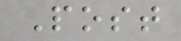Post
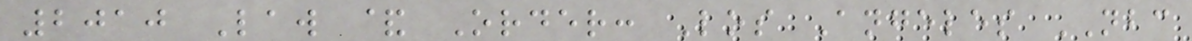2010 Law & Order: Los Angeles NBC
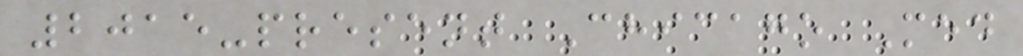2015-present Chicago Med
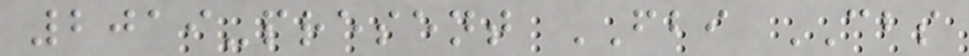2019-present FBI CBS
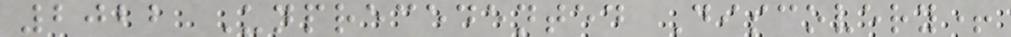2022 Unprecedented Discovery+
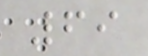69
